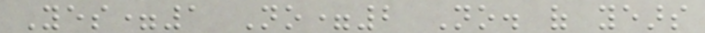Yes=1 No=2 No. of years
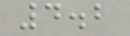4.2
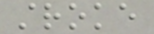stroke
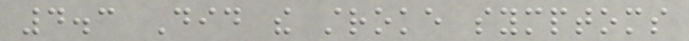4.3 Did the stroke symptoms
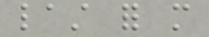last for more
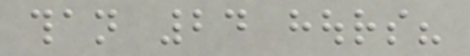than 24 hours?
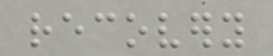recovery
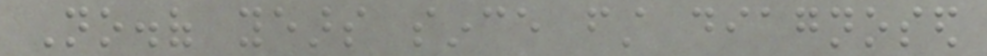No.of years since first diagnosed
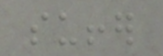suffer
